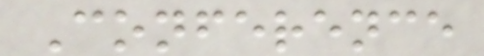Conference
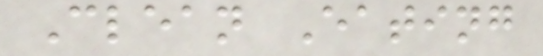Clean Eating
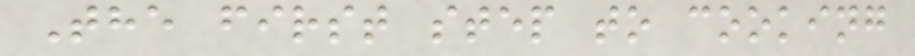The first step to cooking
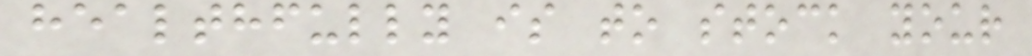healthfully is to stock your
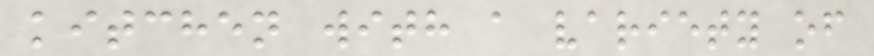kitchen with a variety of
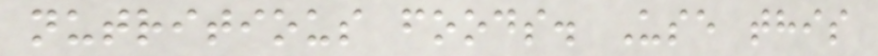nutritious foods. Use this
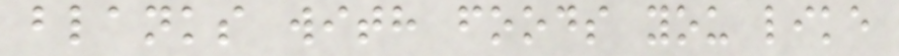blanks with foods you like
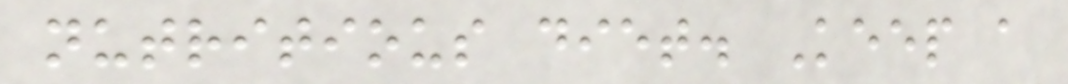nutritious diet. Keep a
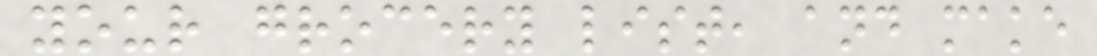your grocery list, and make
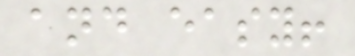and easy!
